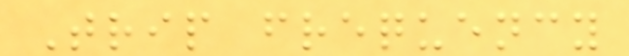Trip frequency
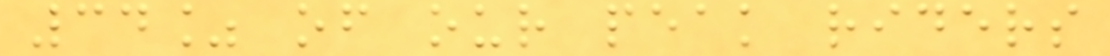34% of our peak riders
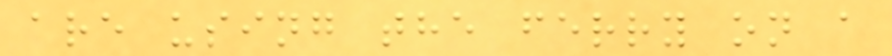are using the ferry on a
